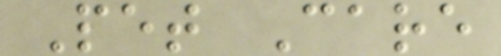Pet Care
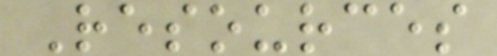Resources
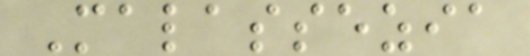Malassezia
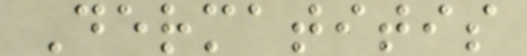Dermatitis
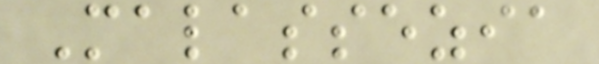Malassezia
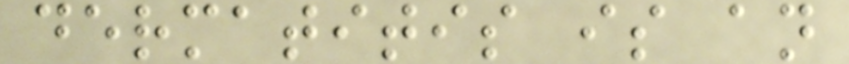dermatitis is an
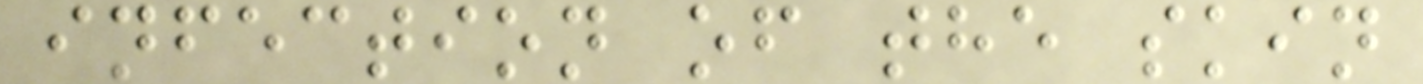infection of the skin
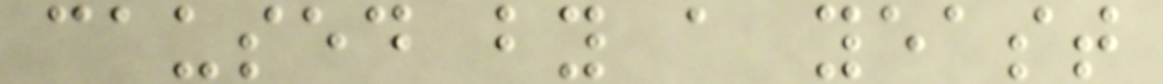caused by a yeast
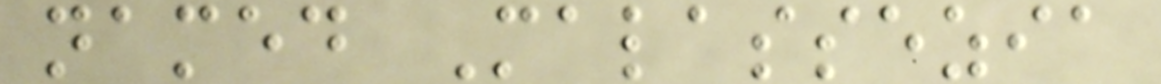named Malassezia
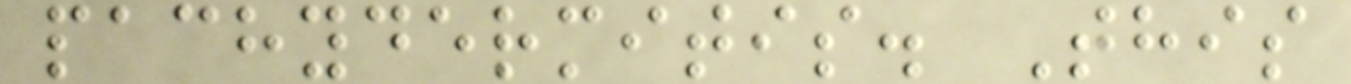pachydermitis. This
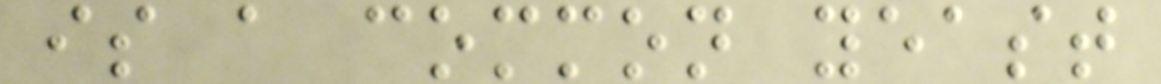is a common yeast
